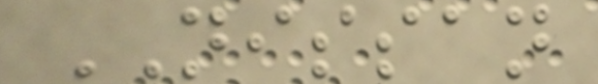NISSAN
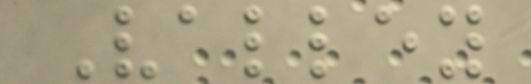Valley
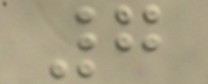7
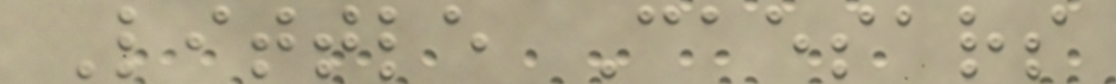Little Caesars
